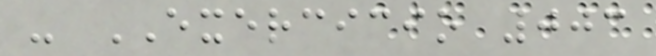- EXERCICIO 003
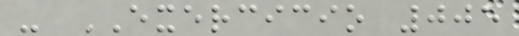- EXERCICIO 005
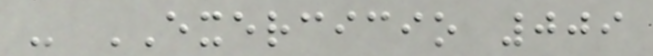- EXERCICIO 009
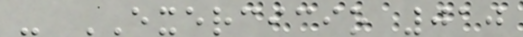- EXERCICIO 010
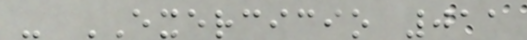- EXERCICIO 011
